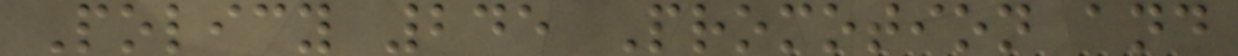Policy 245 Promotion and
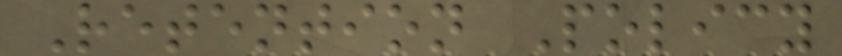Retention Policy
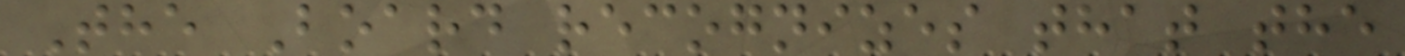The Board recognizes that the
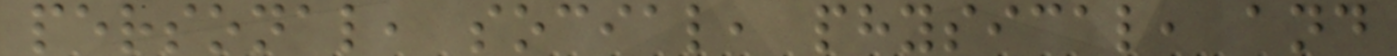personal, social, physical, and
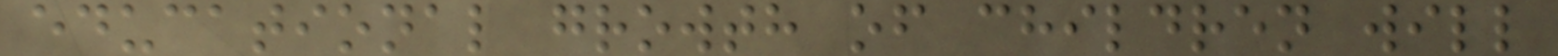educational growth of children will
